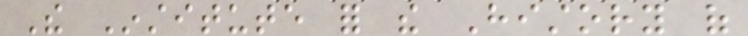The Institute for the History of
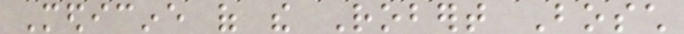Medicine of the Robert Bosch
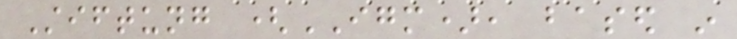Stiftung (IGM), based in
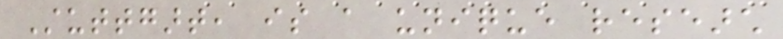Stuttgart, is a unique research
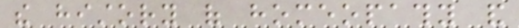the history of homeopathy and
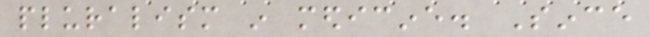pluralism in medicine. Since
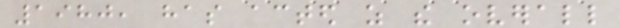1980, has acted as the overall
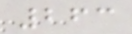263
